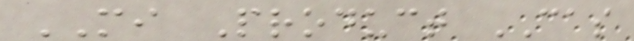MI Product CAS
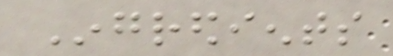Ingredients
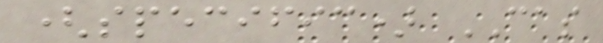(specific) CAS
